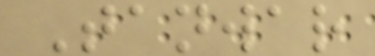Tanwar
